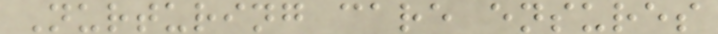Nurturing care ensures
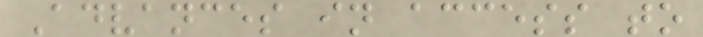Advances in access to
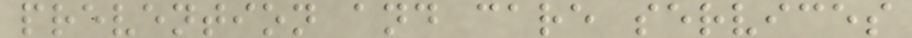prevention and care services
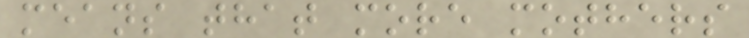means that more mothers
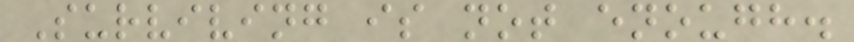Surviving is not enough.
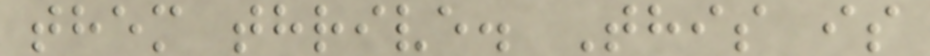them thrive. This is
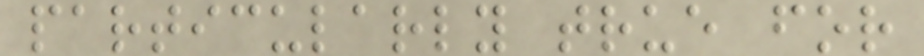particularly true for
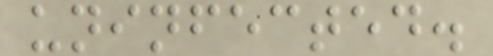uninfected.
